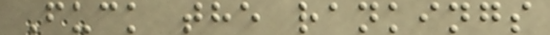Fuck the rankings
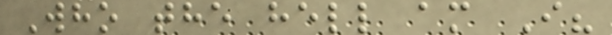Who the hell am I?
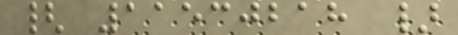{ 11530218 }
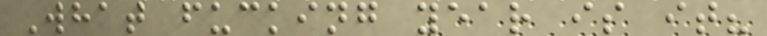What fucking year is it?
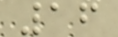16
